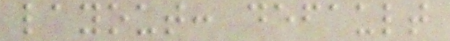layout: default
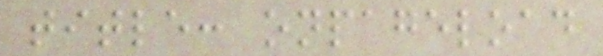title: onpageload
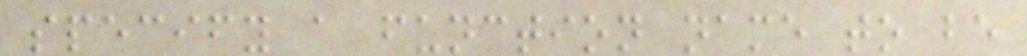specify a function name to be
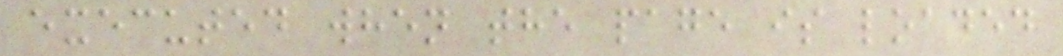executed when the page is loaded
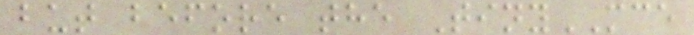but before the TinyMCE
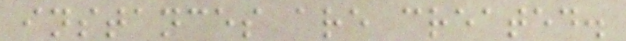instances are created.
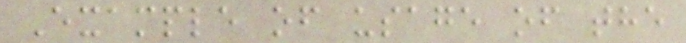Example of usage of the
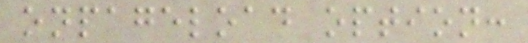onpageload option:
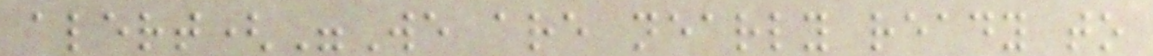alert("We are nearly ready to
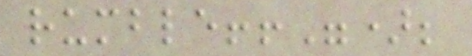rumble!!");
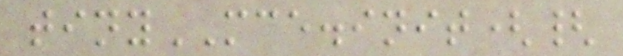tinyMCE.init({
